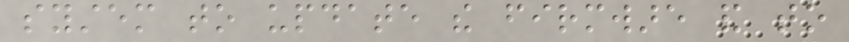system to update the firmware and to
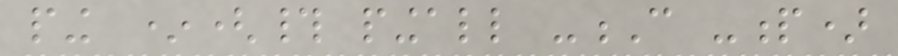ping *(# pingall -C -p)
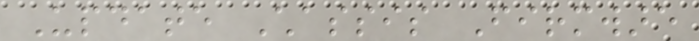Update Chassis Firmware
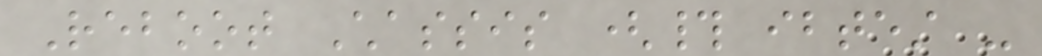Reboot Chassis (# ibtest -
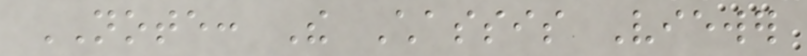NOTE: The Chassis Viewer
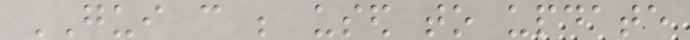GUI can be used to update
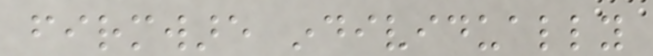firmware individually
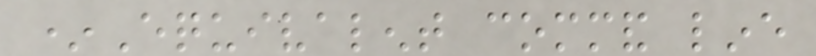*Equivalent command line
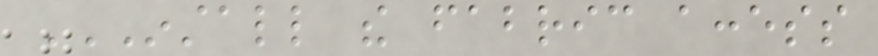INSTALL THE FABRIC ACCESS
